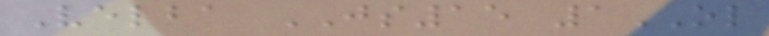Velba JS15 1OL
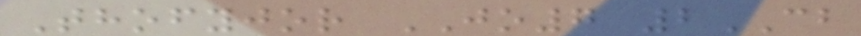Thofyjor JO7 2CB
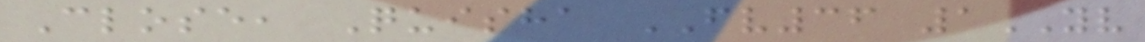Close, Quisha FV36 1YV
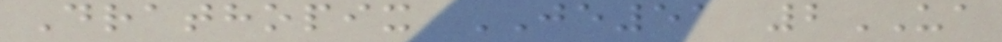Drathopix JE51 2UA
